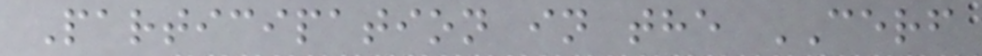Participation in the CERF
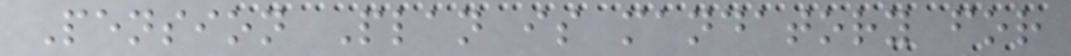Pension Plan is mandatory for
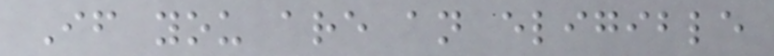If you are an eligible
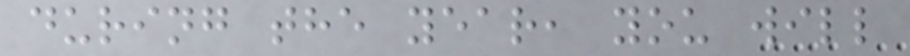during the year, you will
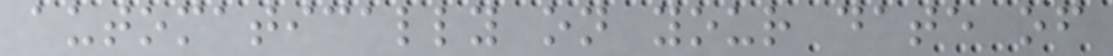automatically on your date of
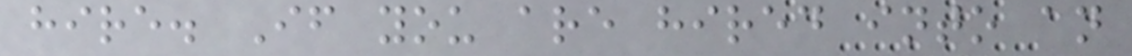hire. If you are hired into an
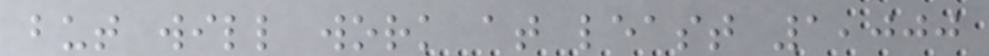but will work at least 1,000
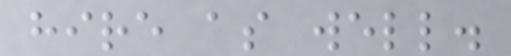hire as well.
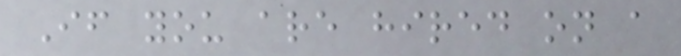If you are hired on a
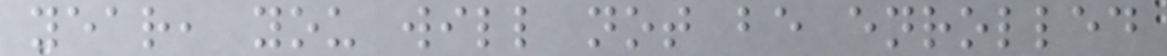year, you will not be enrolled
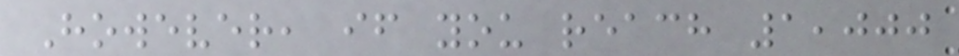However, if you reach 1,000
